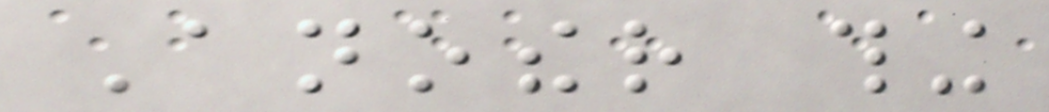Another thing
